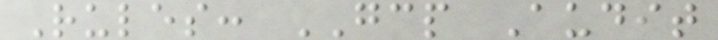Rules: GCP Audit
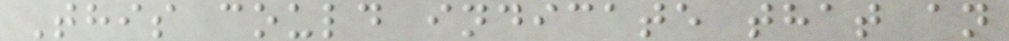This could indicate that an
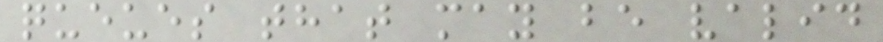queues that may be valid
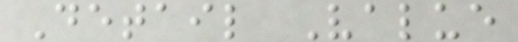Detail Value
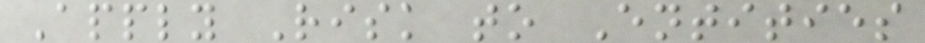Apply Risk to Entities
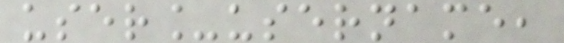user_username,
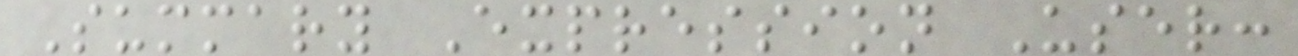Summary Expression User:
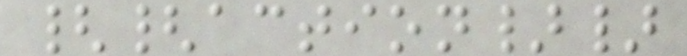{{action}}
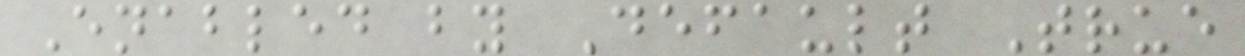Enabled by Default True
